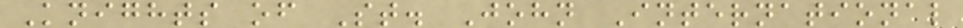Knights of St. John International
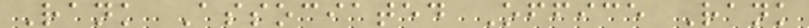Rank Associated Office Rank
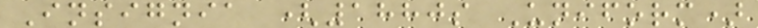Insignia (1880s Uniform)
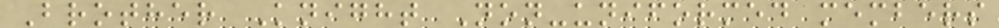Brother Knight Non-uniformed members
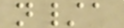n/a
